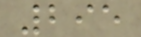295
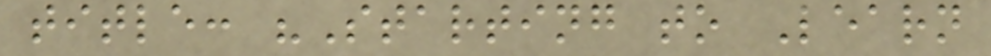title: "Starting to Learn
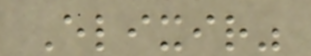Elixir"
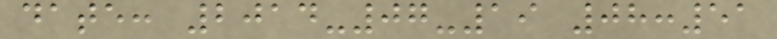date: 2014-07-19 08:51
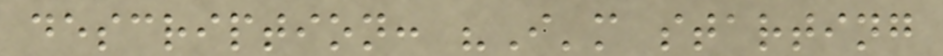description: "I'm starting
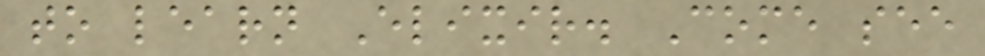to learn Elixir. Come see
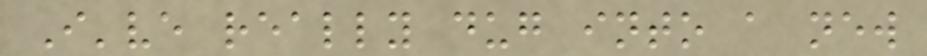I've really dug into a new
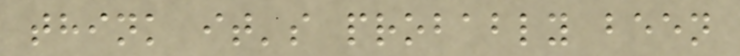think it's probably been
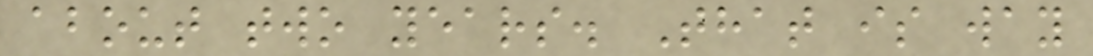about two years. That is way
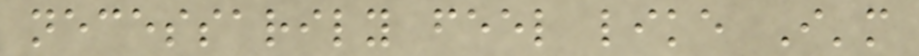necessarily feel like I'm
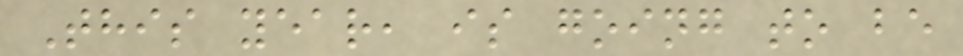This year, is going to be
